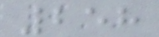258
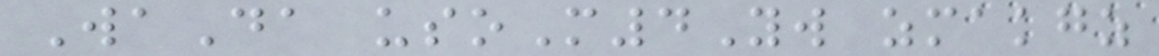WaDa usoM4Yw zmakgz
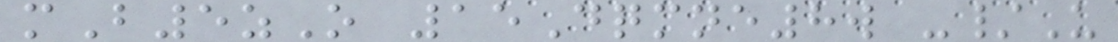mB5zO 15Dqmne8w -/U
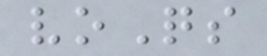voQs
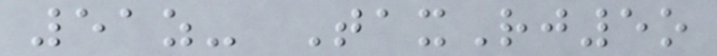51z- TaxRj5o
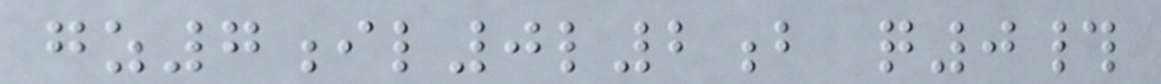gz7il0l2b q0#
